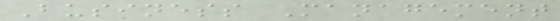Business Management
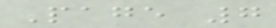Page 7
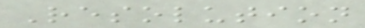Resolution
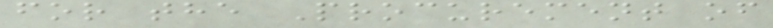for the Procurement of
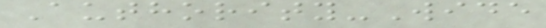Authority-Wide
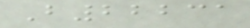B22231
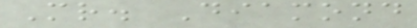Mr. Diamond
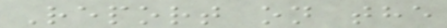Report on the
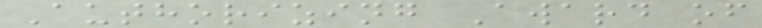Authorizing Award of
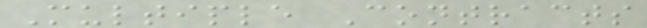Multiple Contracts
